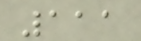111
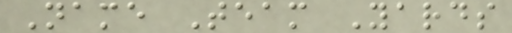Name Team Yards
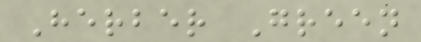Herber Green
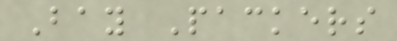Bay Packers
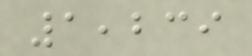1,239
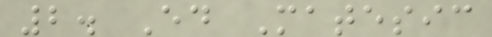2. Ed Matesic
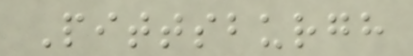Pittsburgh
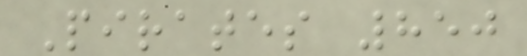Pirates 850
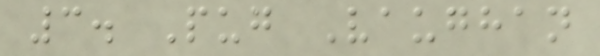3. Pug Vaughan
